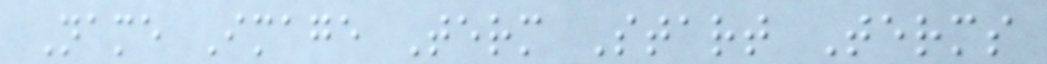Name Image Term Start Terms
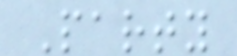Party
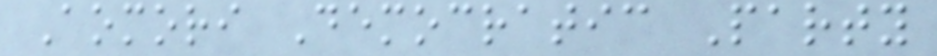Aomori Democratic Party
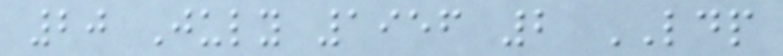20 July 1956 2 LDP
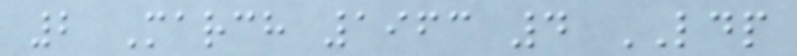2 March 1963 4 LDP
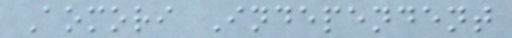Aomori Independent
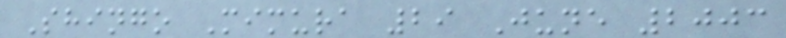Shingo Mimura 29 June 2003
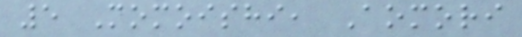5 Momoishi, Aomori
